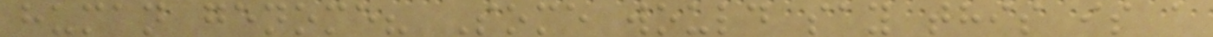human genome? Some would say this is a
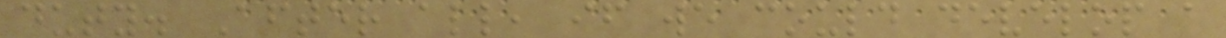duty. After all, if we could develop a
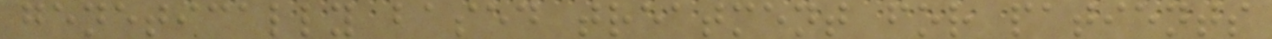genetically based treatment for patients
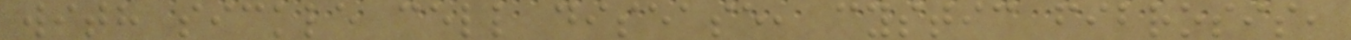with sickle cell disease, cystic fibrosis,
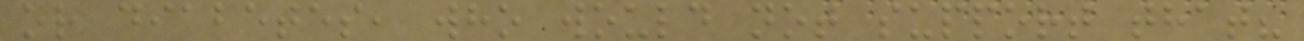or diabetes, who would not support that?
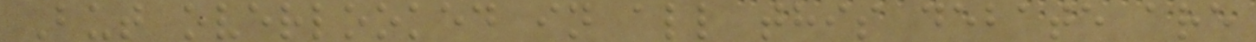But overlooked in all this debate are
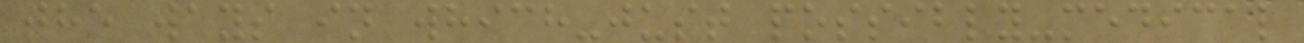the ways in which-just possibly-medical
